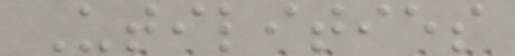Utilities
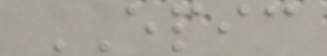EPIC
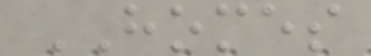HOMES
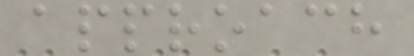approach
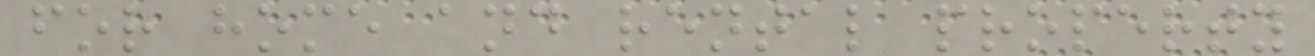for home and rental property
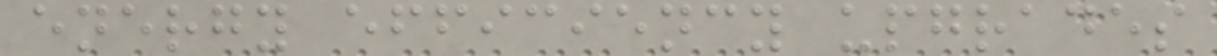energy efficiency upgrades
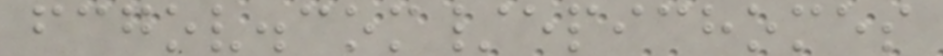fcgov.com/epichomes
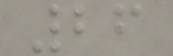26
